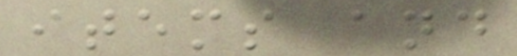items and
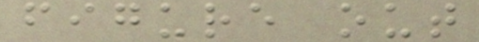figure out
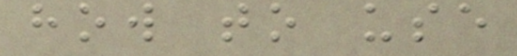how to use
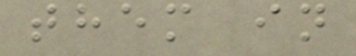them in
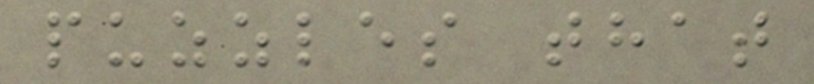puzzles that
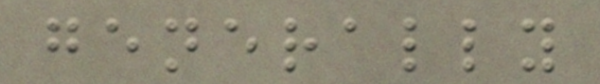generally
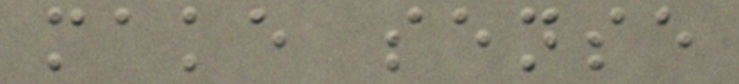make sense
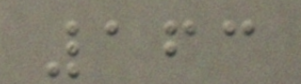163
